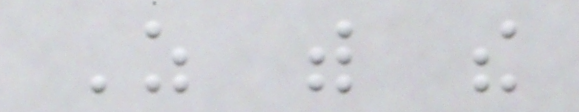As with the
